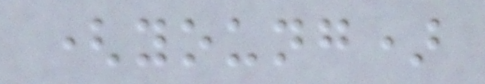(young)
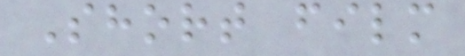Short film
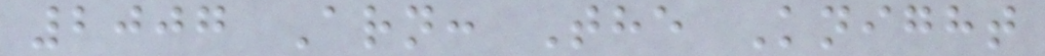2007 Arn: The Knight
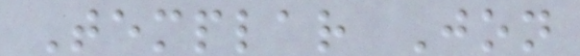Templar Jon
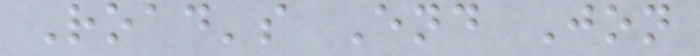Road's End Jon
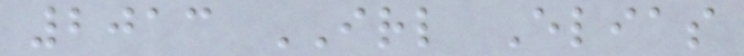2013 IRL Elias
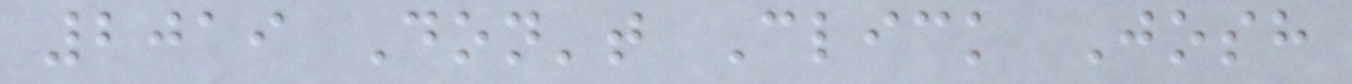2019 Don't Click Josh
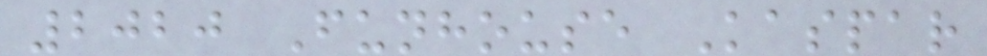2020 Funhouse Kaspar
